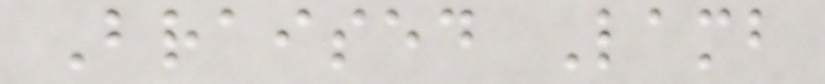Braised Lamb
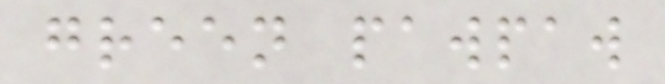green pawpaw
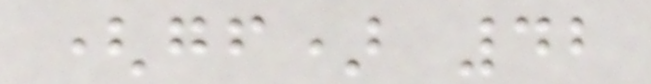(gf) 42
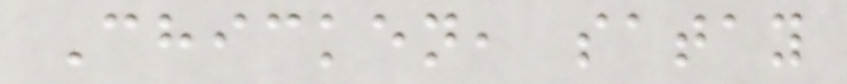Chicken, satay
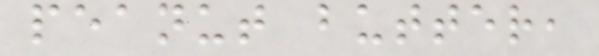peanut butter,
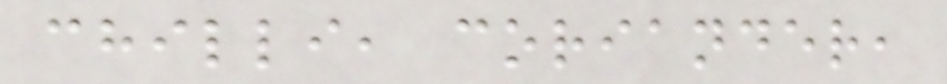chilli, coriander,
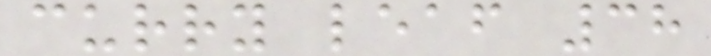curry leaf 38
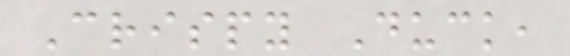Crispy Duck,
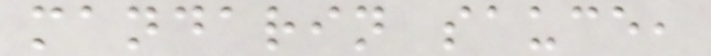mandarin sauce,
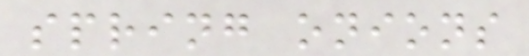spring onions
